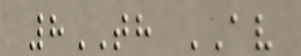8TH AV
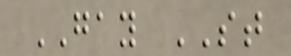GAY ST
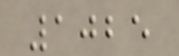1025
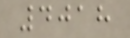4018
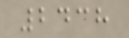2438
